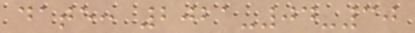date: 2021-04-30
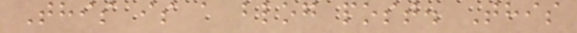This is a blog post. This
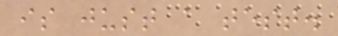is just a test.
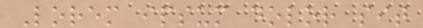Lorem ipsum dolor sit
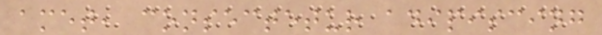amet, consectetur adipiscing
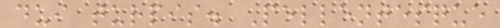dui turpis. Pellentesque
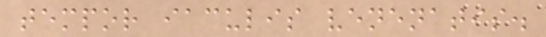tempor iaculis venenatis.
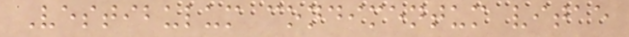Vestibulum condimentum vitae
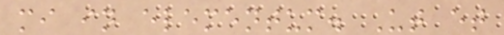mi in elementum. Ut et
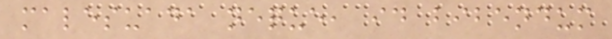malesuada neque, id bibendum
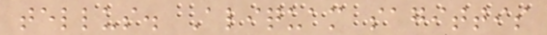tellus. Aliquam sagittis
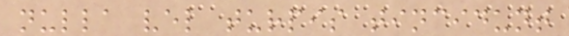nulla vel turpis tincidunt
